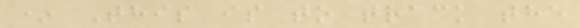* This is to track the
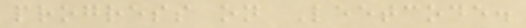progress on Leetcode.
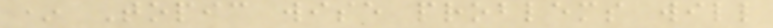* Topic wise problems will
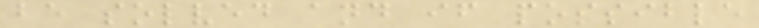be solved and if possible
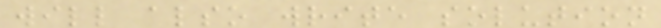will also write solution
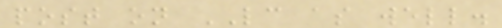post on LC as well.
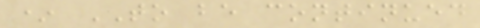* TO be continued
